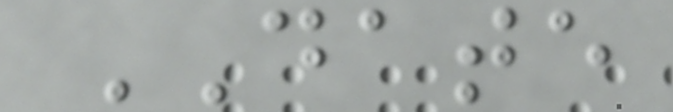DATE
